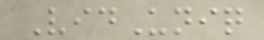VidUniq
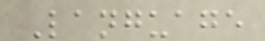Language
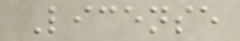License
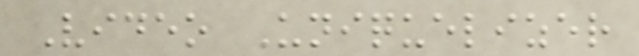Video Uniquelizer
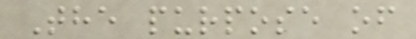The purpose of
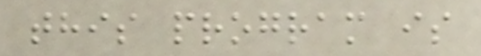this program is
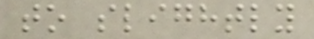to slightly
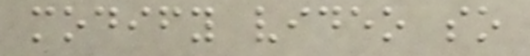modify video so
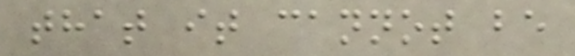that it cannot be
